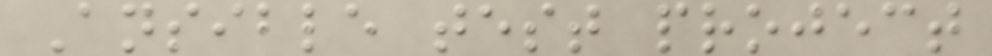Ansible test project
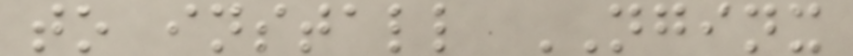to install NGINX
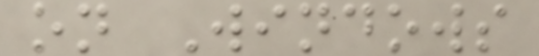on Windows
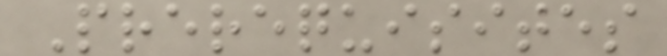Prerequisites
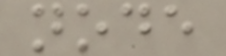node
